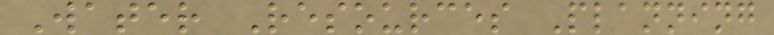Water Resources Planning
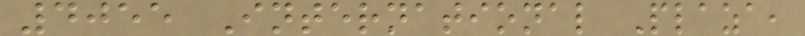4055 International Plaza,
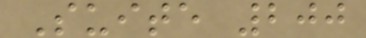Suite 200
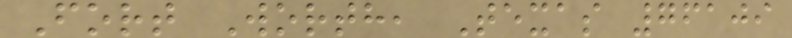Fort Worth, Texas 76109
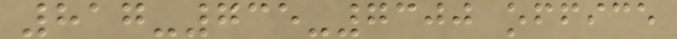817-735-7300 office
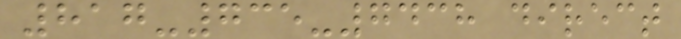817-735-7438 direct
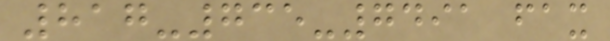817-735-7491 fax
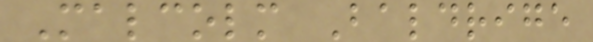Malcolm Baldrige
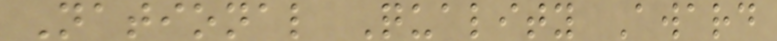National Quality Award
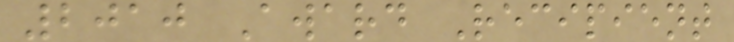2010 Award Recipient
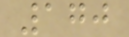170
